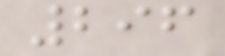296
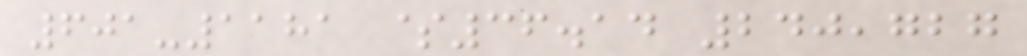601-1181 $36.14 240,727
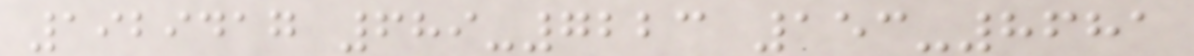1929417 689-7223 153-8681
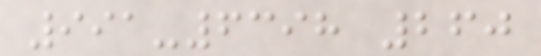991-6398 260
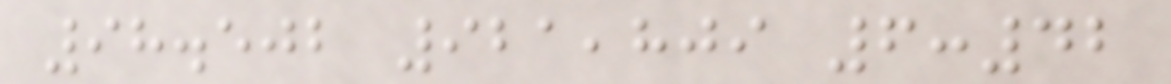98.502 921,809 6:42
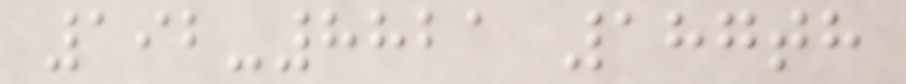192-8821 187th
